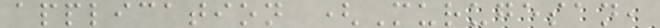application (Murugesan,
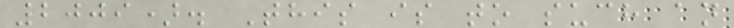2009). This is to such an
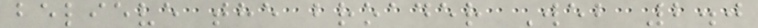believe the broader Web 2.0
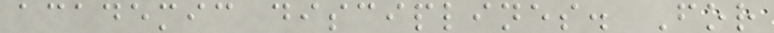academic disciplines. For
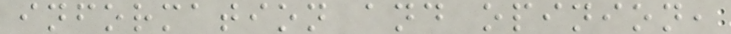information and opinion,
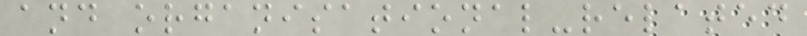and organisational-related
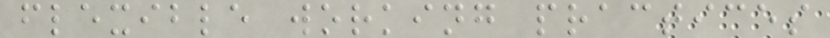flexible working practices
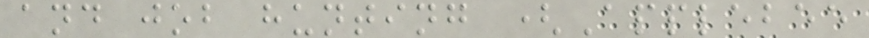and job hunting (Applebee
